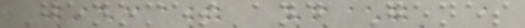Genomes and Genes
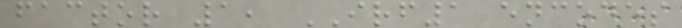factor 1, IRF1 encodes
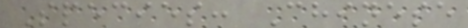Species: Chinese
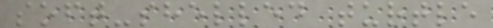soft-shelled turtle
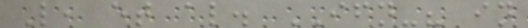L, et al. IFN-? in
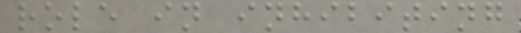role in inhibiting
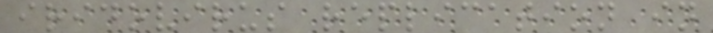iridovirus replication in
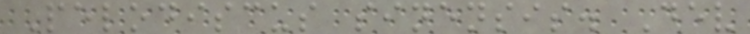Pelodiscus sinensis. Dev
